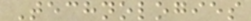Technologies
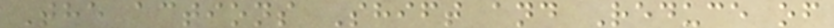The actions Shift and Reduce of
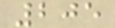205
